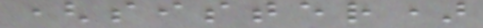(sister)
